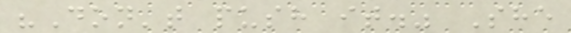"Don't push it." She
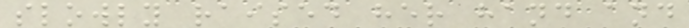slowly raised her hand and
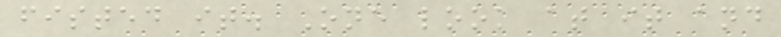fisted it. One look at it and
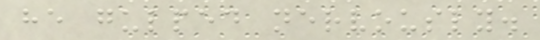he gulped nervously.
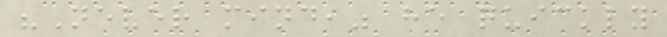"Never mind," he quickly
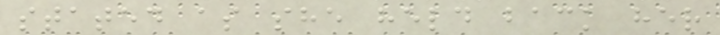stated as she held back her
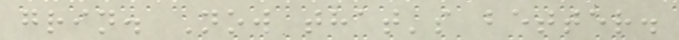grin. Now that's better.
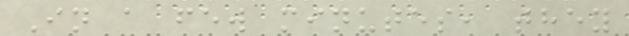In a few minutes, they
